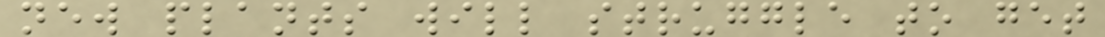new plants will struggle to get
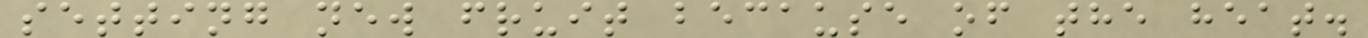setting new fruit because of the heat.
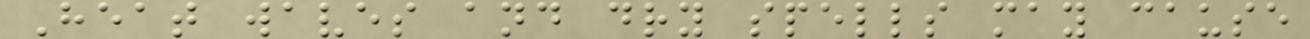Heat waves and dry spells may cause
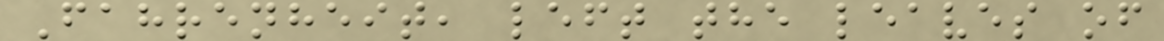Fahrenheit, left the leaves of
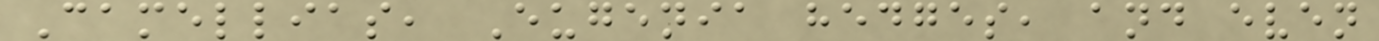Camellias, Eugenia hedges, and even
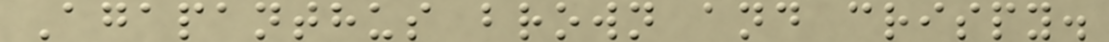Agapanthus brown and crispy.
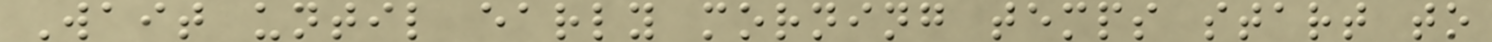Wait until early morning temps start to
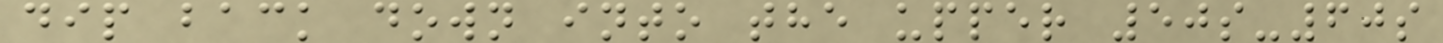dip back down into the upper 50s-60s
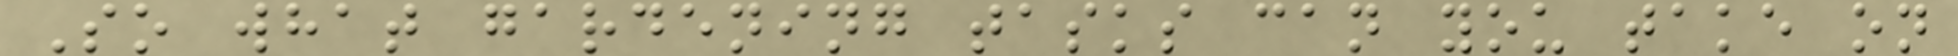So what gardening tasks can you take on
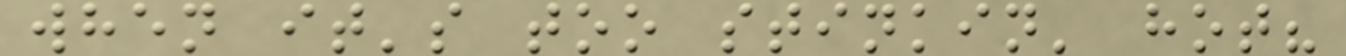when it's too stinkin' hot?
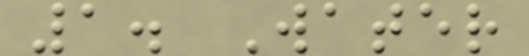1. Water
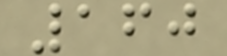160
